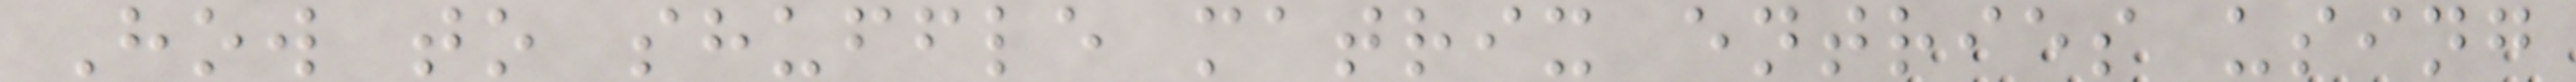How to shuffle matrix entries using
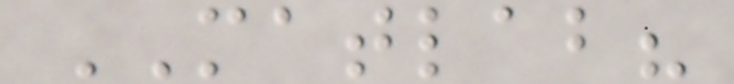MATLAB?
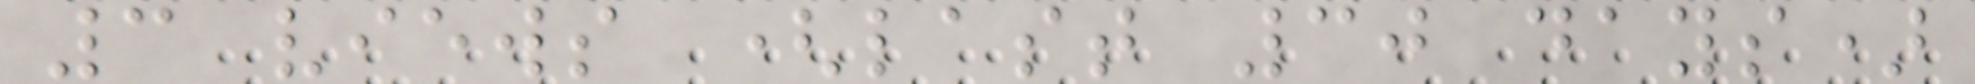3 views (last 30 days)
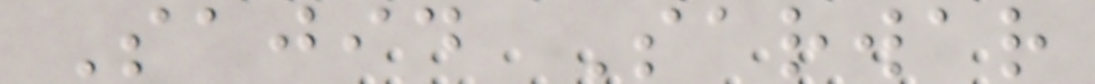Sajid Sarwar
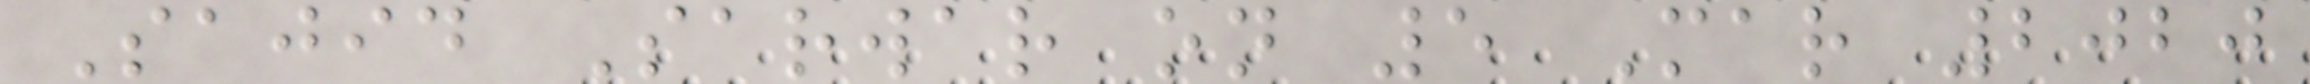Sajid Sarwar on 5 Mar 2020
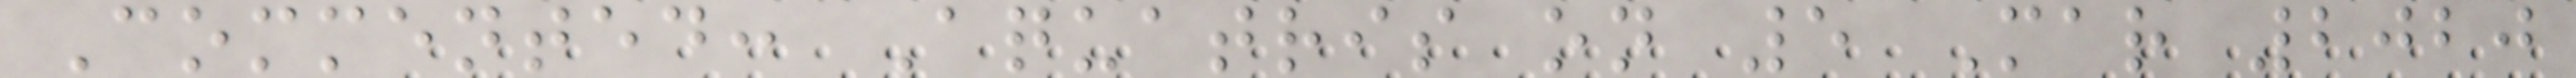Commented: Aquatris on 5 Mar 2020
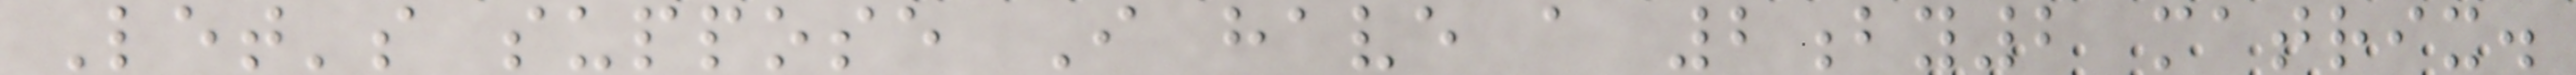Let's suppose I have a 2by2 matrix.
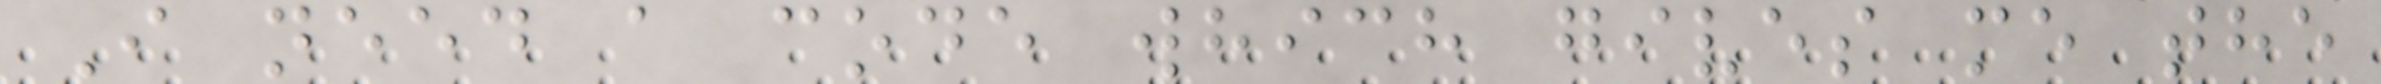I need a code which gives me the
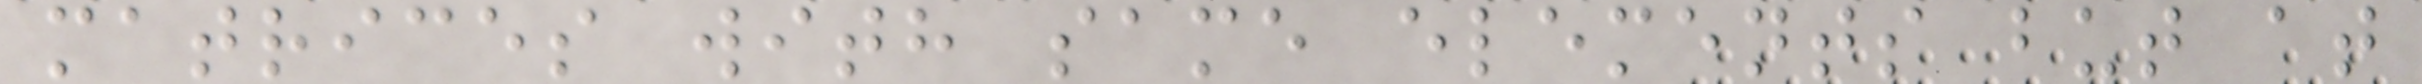matrices with same elements but at
